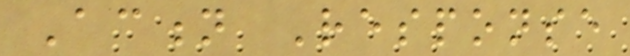Action Response
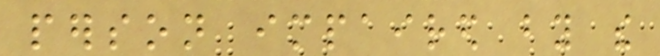person impaired by the
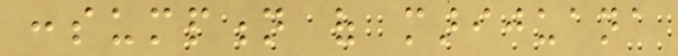consumption of marijuana
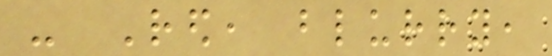- Red, blurry,
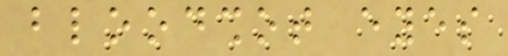bloodshot eyes
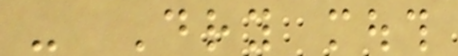- Dry mouth
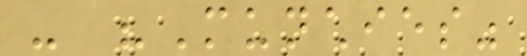- "Munchies"
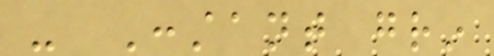- Constant grin
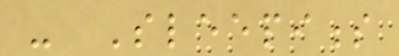- Sleepiness
